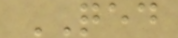QED
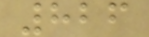826
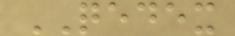QEDEX
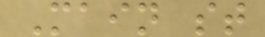Main st
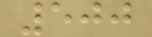500
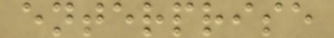enterprise
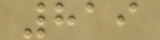819
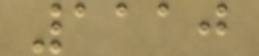1110
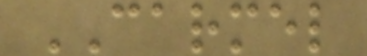CARMEL
